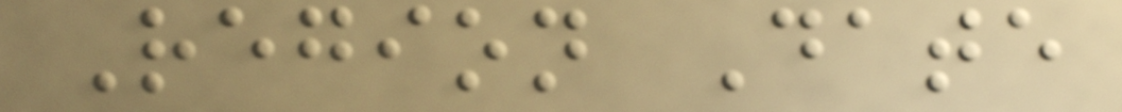Region Date
